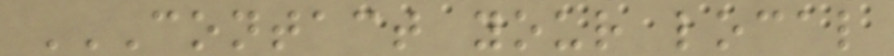CONTACT YOUR LOCAL
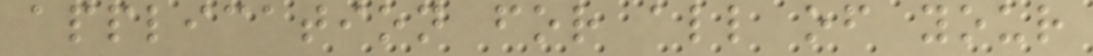application for all of your
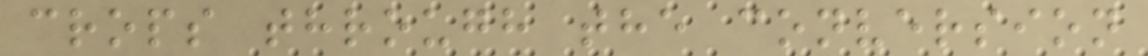crops through the conversion
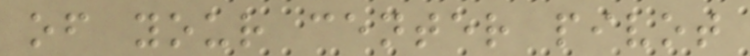of your center pivot
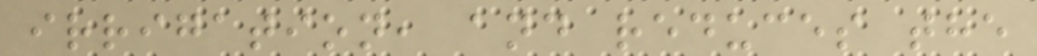irrigation, and reduces the
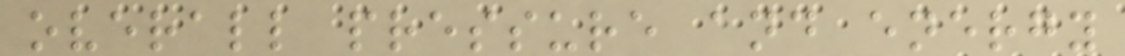overall pressure and energy
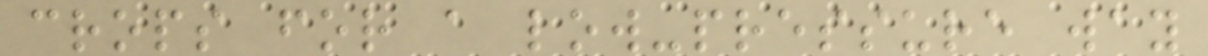crops for a low-pressure way
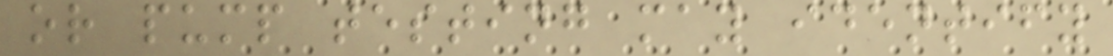or pump testing may identify
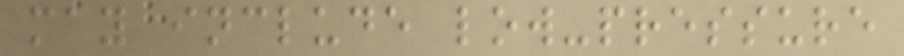may include low-pressure
